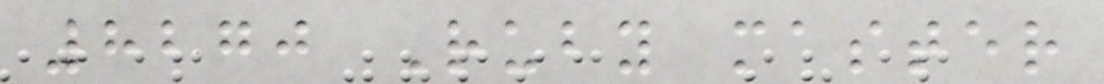8270 Ruby master
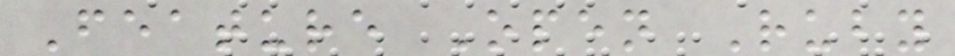Feature Open Ruby
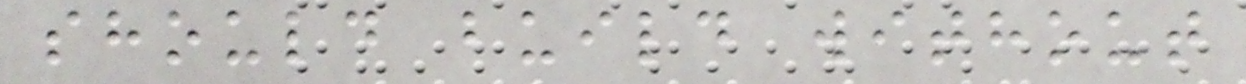should build without
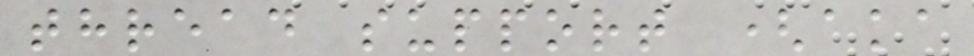thread support (aka
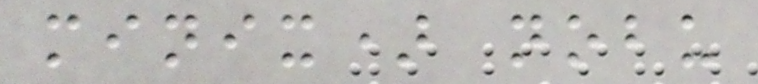minix) nobu
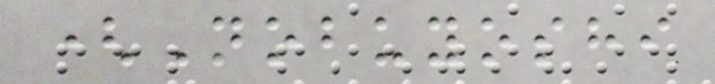(Nobuyoshi
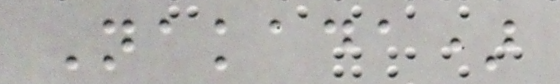Nakada)
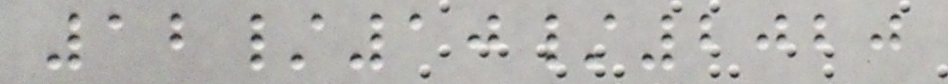12/10/2020
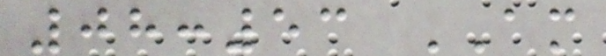08:53 AM
